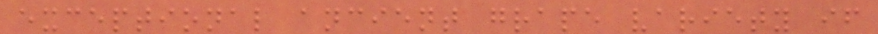exceptional ancient grape variety if
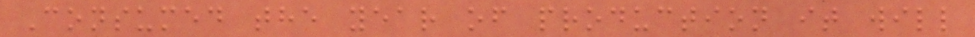Consumed the year of production it will
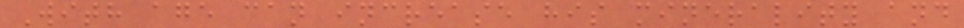With age can increase his minerality and
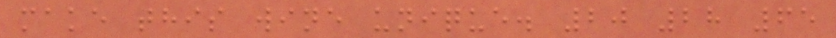make this wine unique. 20 28 65
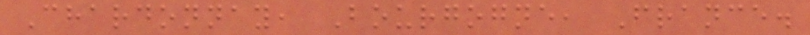Chardonnay, Bourgogne, France.
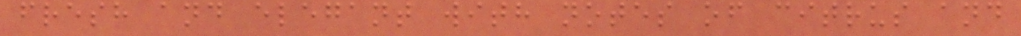fresh and elegant with notes of citrus and
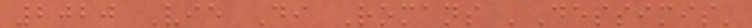2020 Vie Di Romans 'Dessimis'
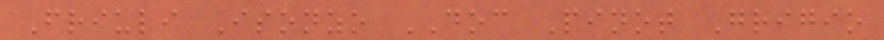Friuli Isonzo DOC Pinot Grigio
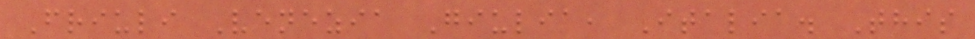Friuli Venezia Giulia, Italia. This
